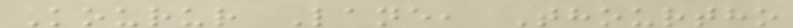Kourur Lane, Thourtho
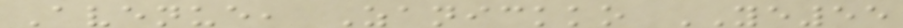Avenue, Zanickko YE55
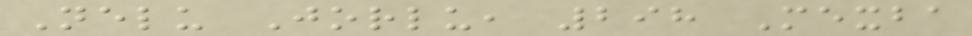Nelu Jorlu, 298 Mexba
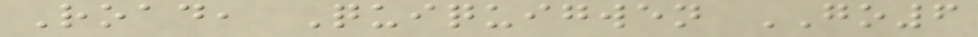Road, Quiquigwen GO6
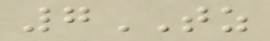7TZ
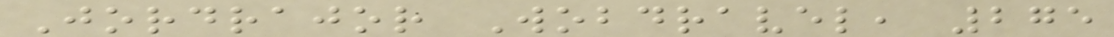Jordrajor Wobdravel, 275
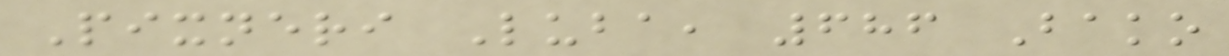Pixneri Luba, 686 Bako
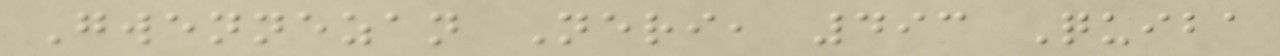Gwennezan Neri, 493 Quiba
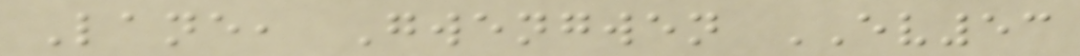Lane, Gwengwen EV53
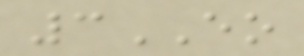3EO
